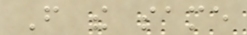From the same
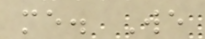me. We
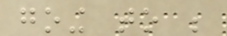going to be
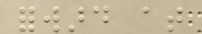forward at
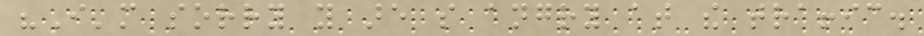"I'm sorry you are so angry at the traffic.
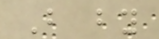But by
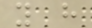you have
